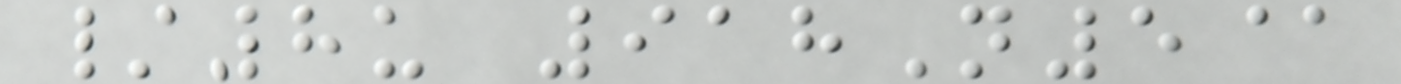/8u 918N5@
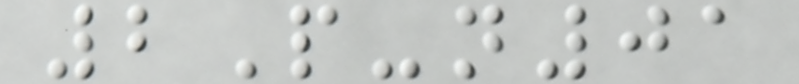2P-n01
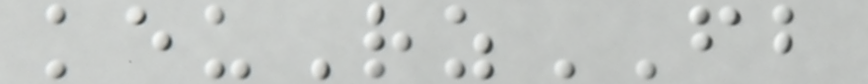keuRzFB
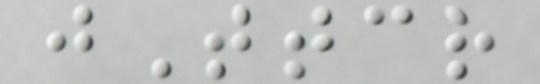jTtcr
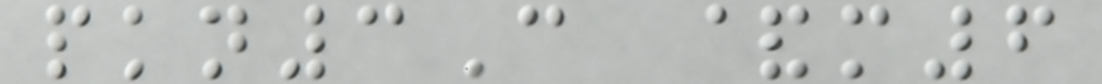pkn3C &m6
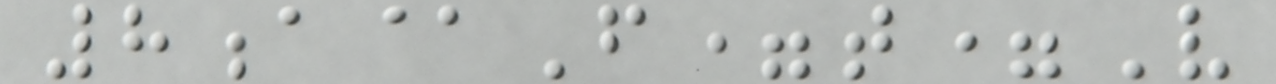8a@F=t=V
